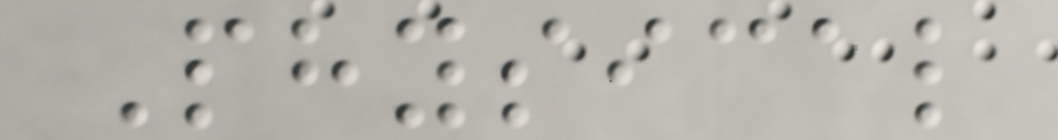Physical
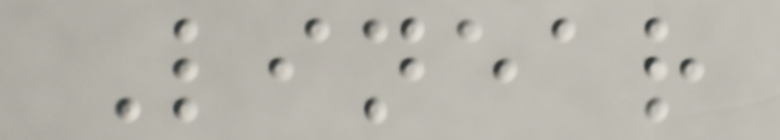Linear
